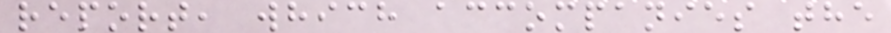report, which accompanies the
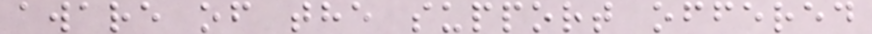aware of the support offered
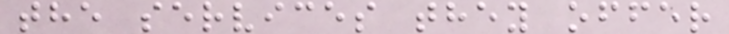the services they offer
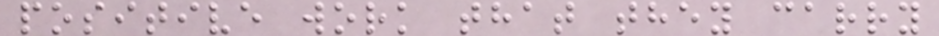positive work that they carry
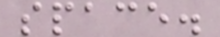space.
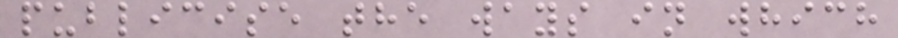publicise the ways in which
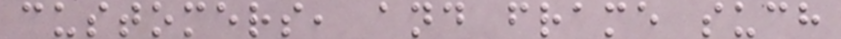customers, and frame such
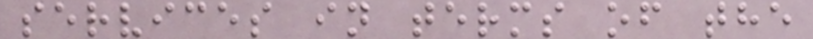services in terms of the
